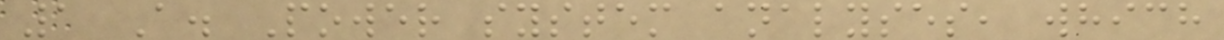1 A. Power system analyses, which
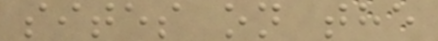sites on the
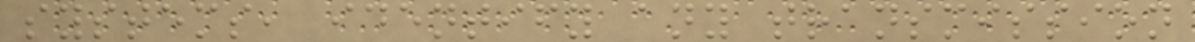systems, identify any transmission
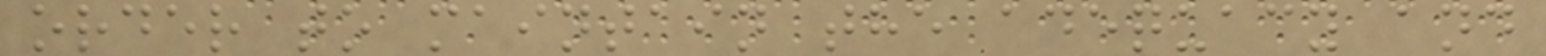order to maintain the adequacy and
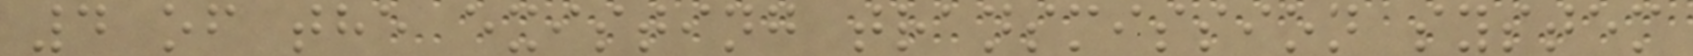4 of the existing transmission system
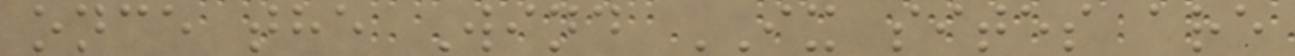once the Wind IX sites are
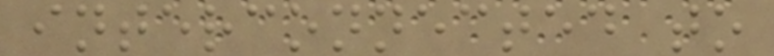interconnected to
